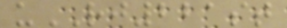uRJ221st
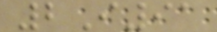2I91
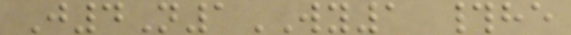J4N1WY1 #he
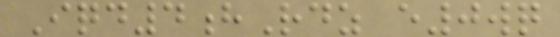Iqd4hRdz e0wq
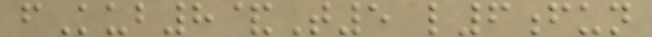fKub8&T5 l6fun
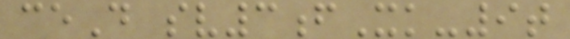ceD sv3fXk-9t
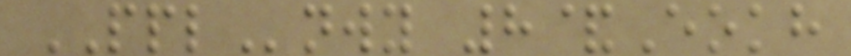PPLnwy 8&Eokh
